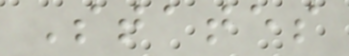States
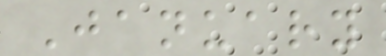January
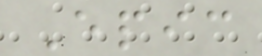Epic
